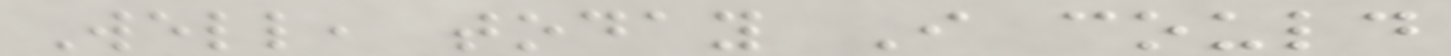Well, today I could
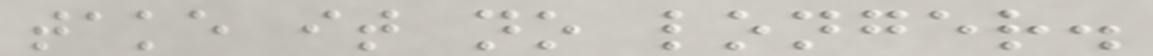take it no longer.
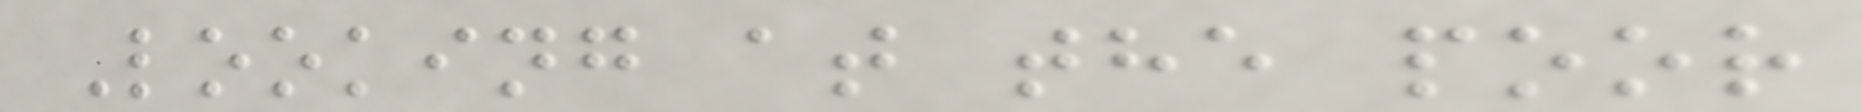Looking at the poor
